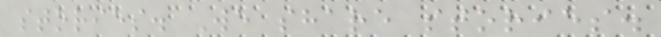stories. We share stories.
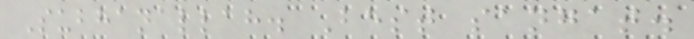Subhanallah. Best sangat.
